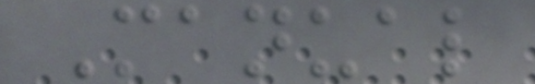Manual
